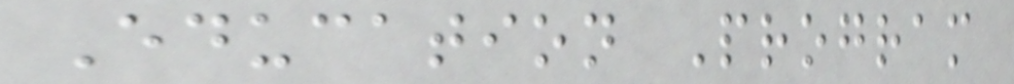Education Program
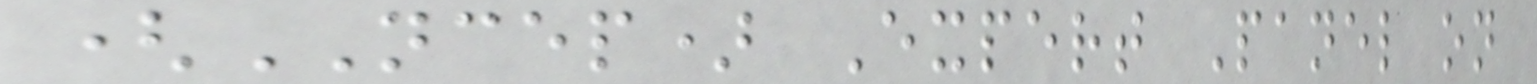(NCEP) Expert Panel on
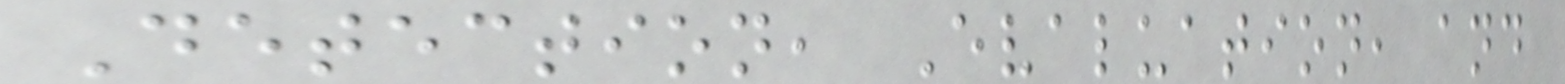Detection, Evaluation, and
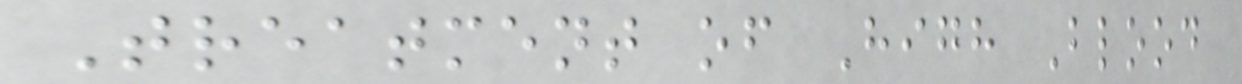Treatment of High Blood
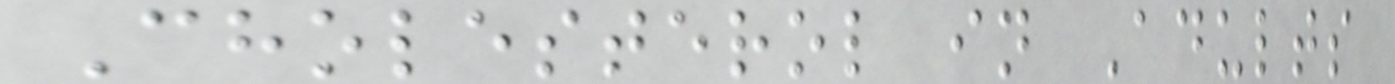Cholesterol in Adults
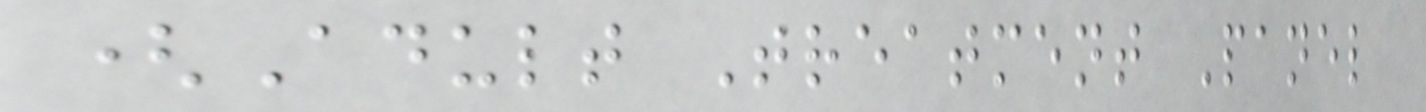(Adult Treatment Panel
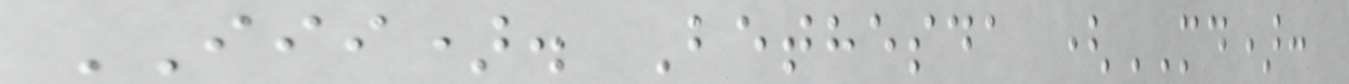III). Bethesda (MD):
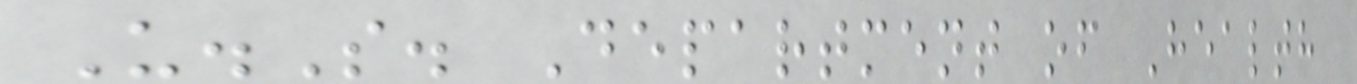U.S. Department of Health
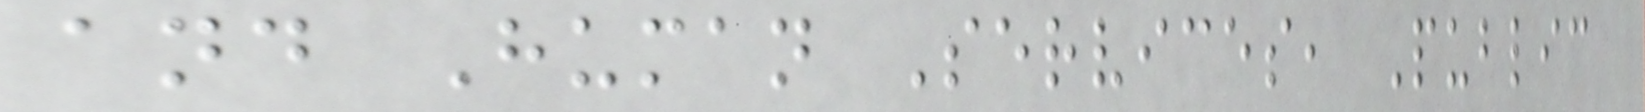and Human Services, Public
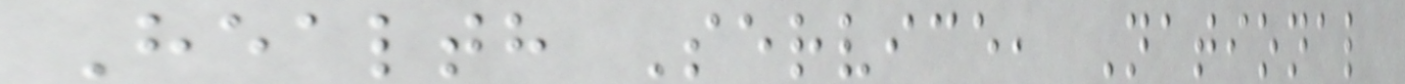Health Service, National
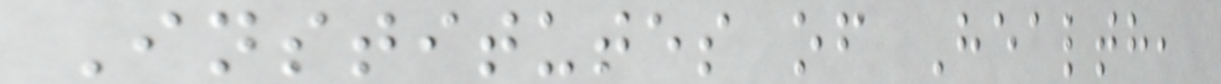Institutes of Health,
